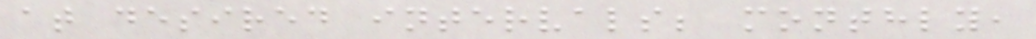at desired intervals; monthly,
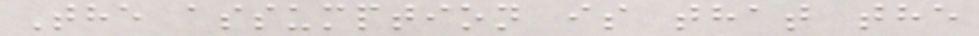The assumption is that the
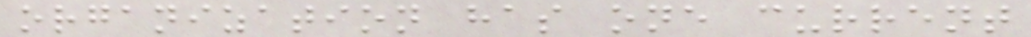organization has one current
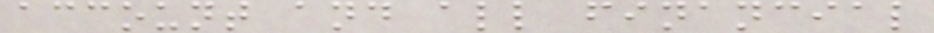account and all financial
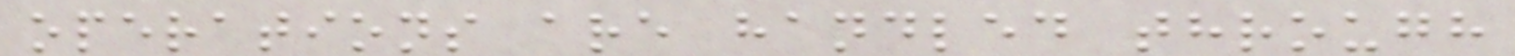operations are handled through
